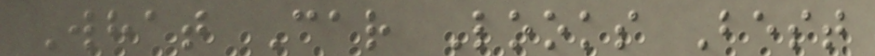What Car Looks Best
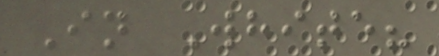In White?
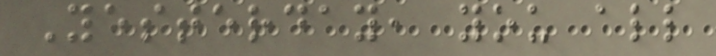Yesterday, you all
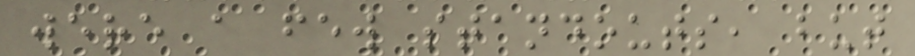were a few standouts, but
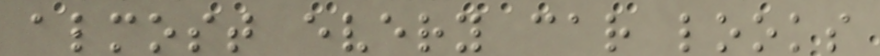almost every car looks
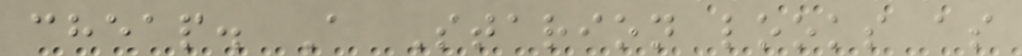cheap. A Starion looks as
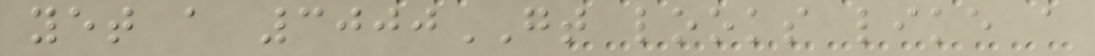yet a 3000GT looks like a
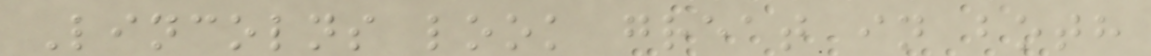Lincolns look great in both
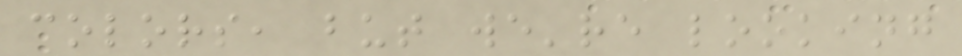colors, but we're looking
